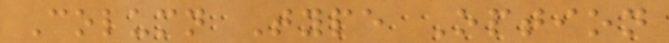Column Type Option
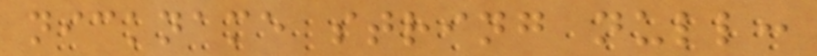nickname string null:
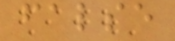false
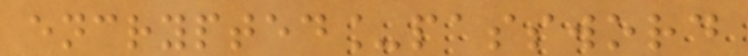encrypted_password
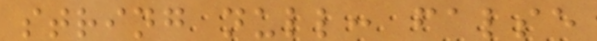string null: false
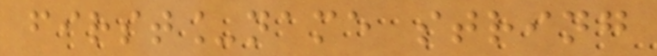first_name string
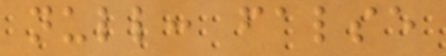null: false
